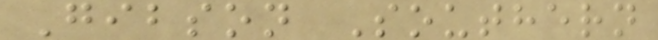Gibson Southern
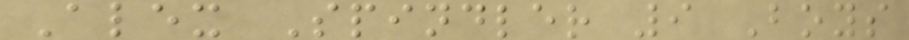Alex Spindler 9 Boys
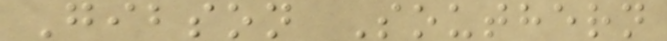Gibson Southern
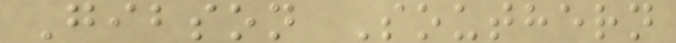Gibson Southern
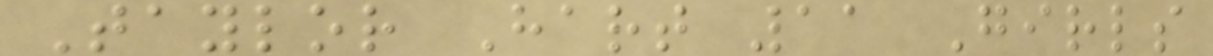Taylor Hart 11 Girls
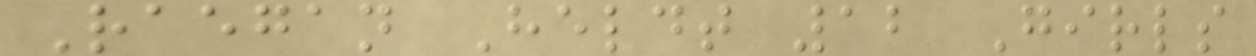Raegan Heldt 12 Girls
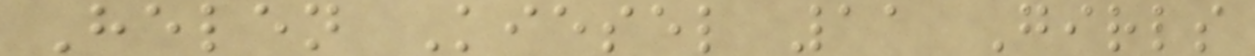Helen Kiesel 11 Girls
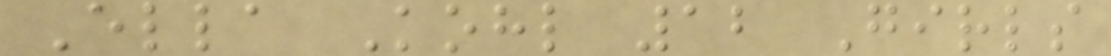Ella Kohl 12 Girls
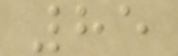85
